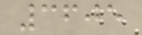3605
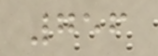756
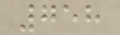758
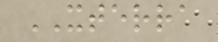XTERRA
